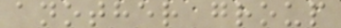another group
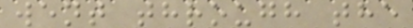went through the
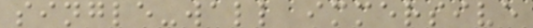single-wall immersive
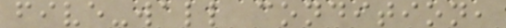five-wall condition,
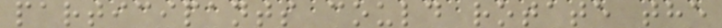participants could rotate the
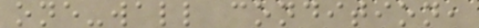one-wall condition,
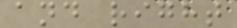and right
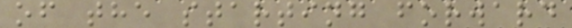of the starting forward
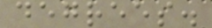degrees.
